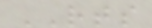RTS
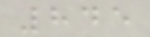845
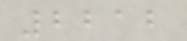2212
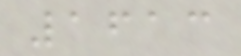1613
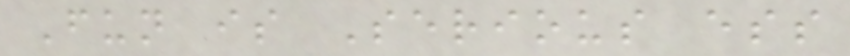Fun is Serious ess
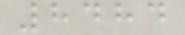8484
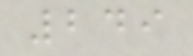249
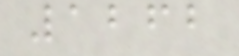1262
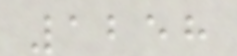1258
